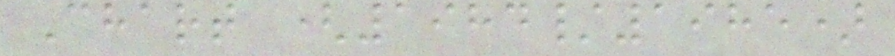Chart (1984/1985)
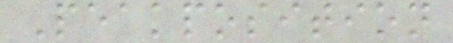Peakposition
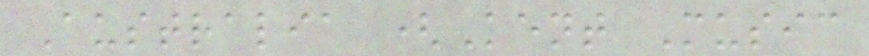Australia (Kent Music
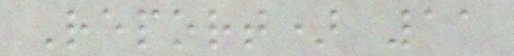Report) 11
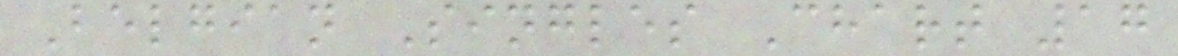Belgian Singles Chart 17
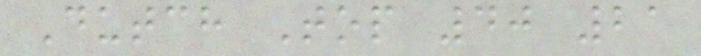Dutch Top 40 21
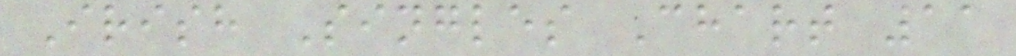Irish Singles Chart 11
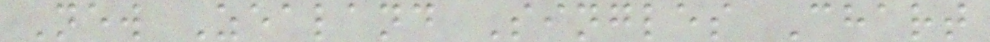New Zealand Singles Chart
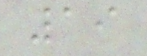19
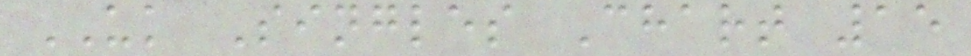UK Singles Chart 15
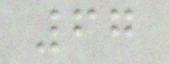67
